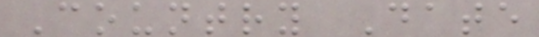Country Date
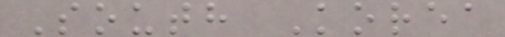South Korea
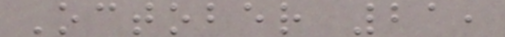October 21,
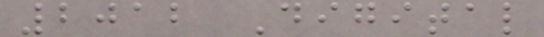2012 Digital
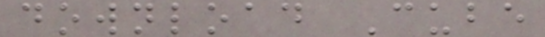download Cube
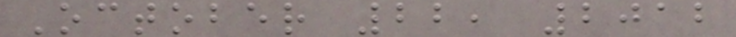October 22, 2012
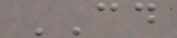CD
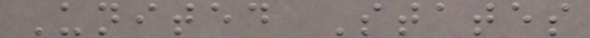United States
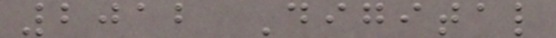2012 Digital
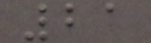21
